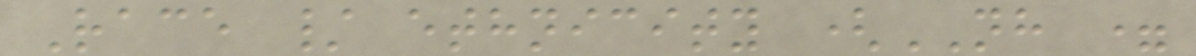Race / ethnicity (NH =
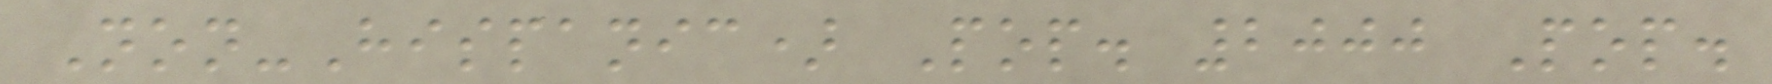Non-Hispanic) Pop. 2000 Pop.
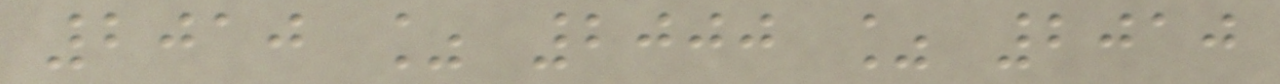2010 % 2000 % 2010
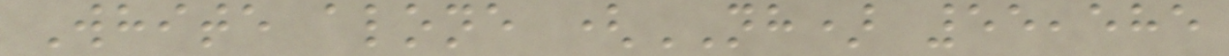White alone (NH) 55,585
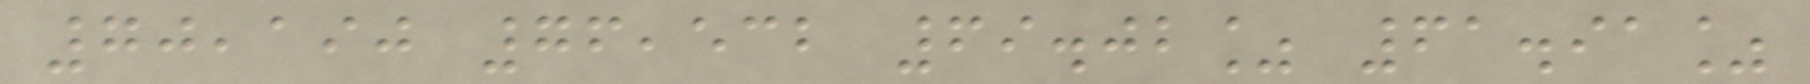70,190 76,532 69.02% 61.91%
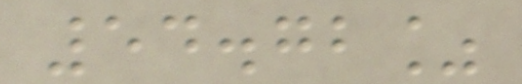54.72%
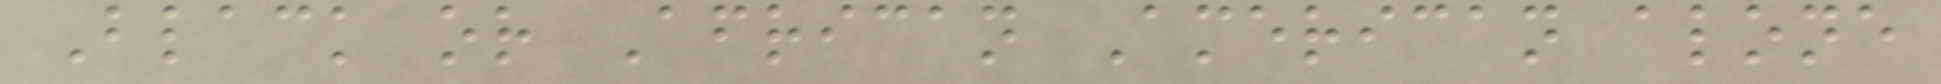Black or African American alone
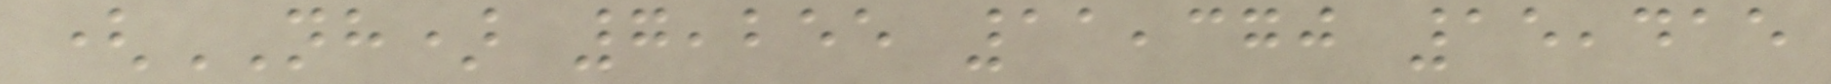(NH) 7,255 11,370 15,415
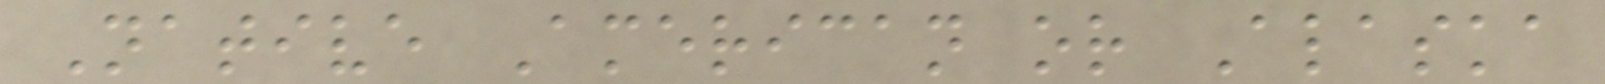Native American or Alaska
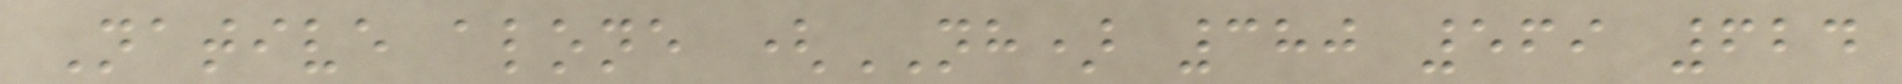Native alone (NH) 380 569 624
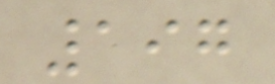197
